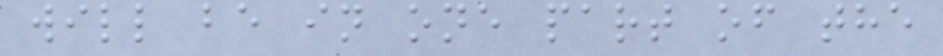will be in one part of the
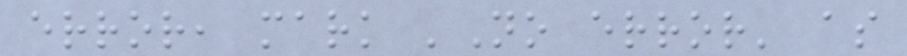error, mark 'No error' as
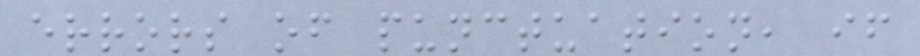errors of punctuation, if
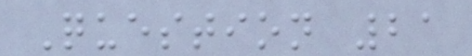Question 21
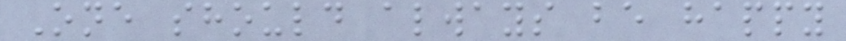One should always be happy
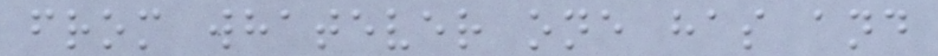from whatever one has and
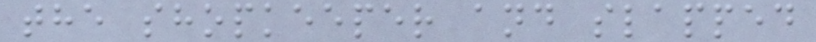the shopkeeper and slapped
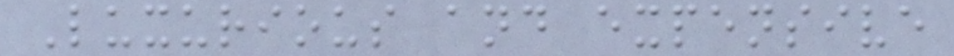Luxurious and expensive
